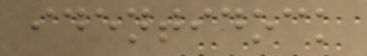identidock
